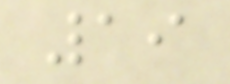19
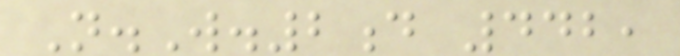N.W.2d 442,
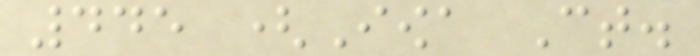445 (Iowa Ct.
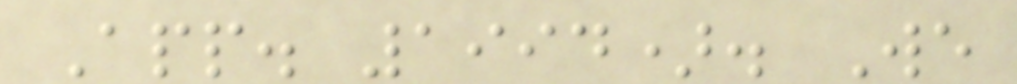App. 1994). We
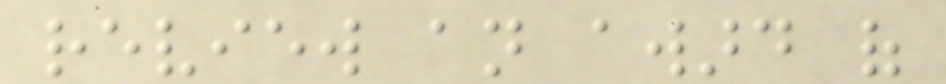review an award of
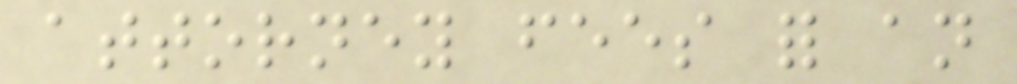attorney fees for an
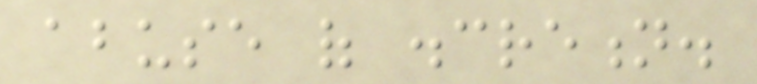abuse of discretion.
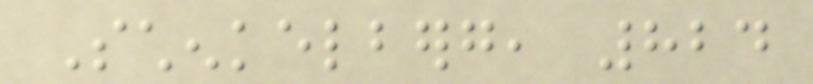Schenkelberg, 824
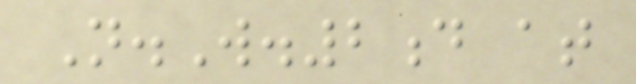N.W.2d at
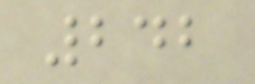242
